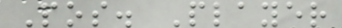Pos. Player
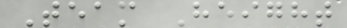Team Height
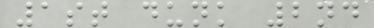1st dunk 2nd
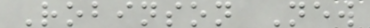Robinson New
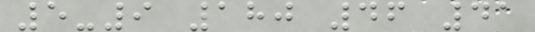5-9 180 46 41
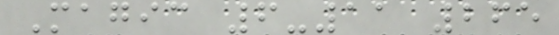Magic 6-11 265
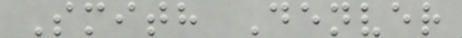Smith Denver
